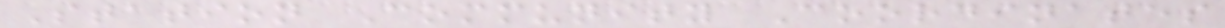Station Community Coordinates
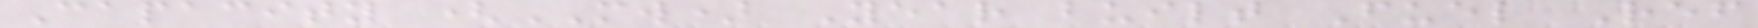Capacity (MW) Year built Fuel Ref
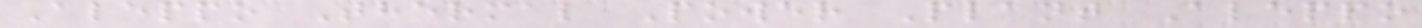Aleppo Thermal Power Plant Aleppo
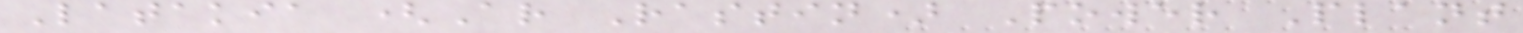Latakia (Ar Rastin) Power Plant
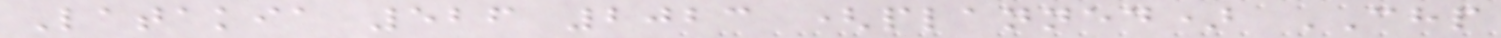Latakia 526 2023 (planned) CHP
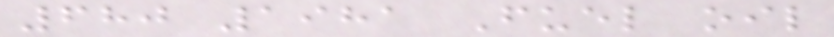680 1981 Fuel oil
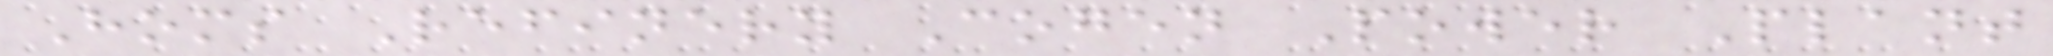Homs Refinery Cogen Power Plant
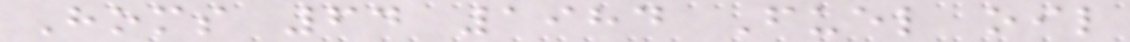Homs 64 1984 Fuel oil
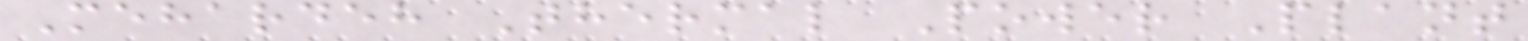Mehardeh Thermal Power Plant
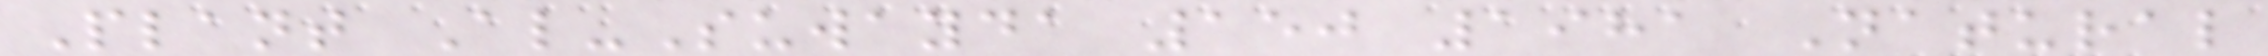Plant Al-Suwayda 150 1981 Natural
